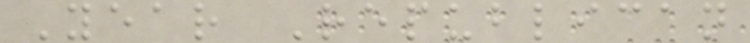Year Republican
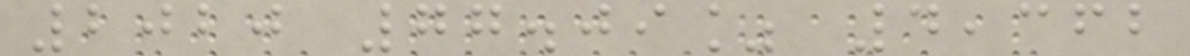2020 77.09% 4,362
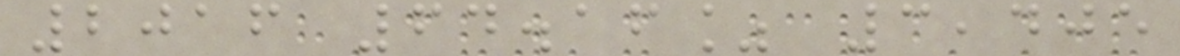2016 64.16% 3,405
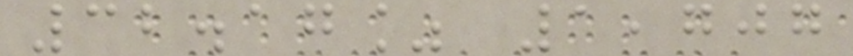32.17% 1,707
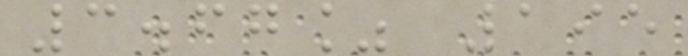3.67% 195
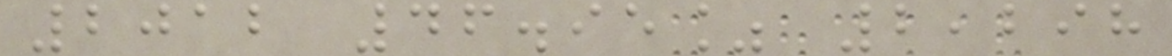2012 46.95% 2,298
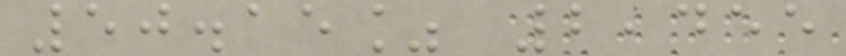50.15% 2,455
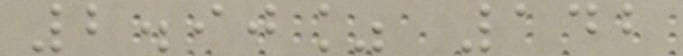2.90% 142
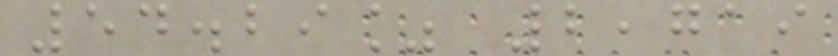54.29% 2,719
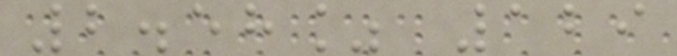2.58% 129
